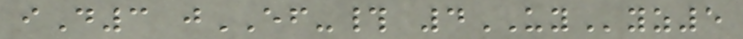iD3 jEF-# 4UYyz5
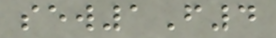sew1F4
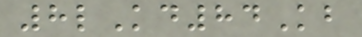8lKd84Kb
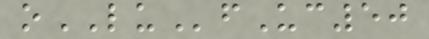oLUfUc50
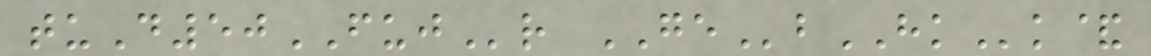tuD50FUJr GEbHKk&
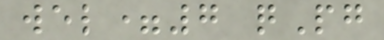wel=7 qPg
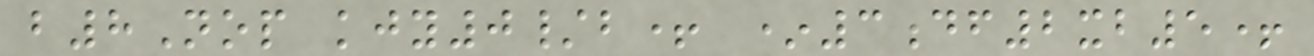b8Nop kjy0/b+ *3df2xb5+
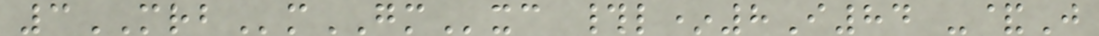3MRBmGMxc #l*8I84 -&J
